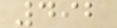492
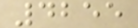4255
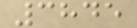3845
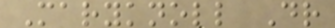Maryknoll Dr
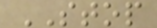STOP
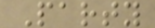Party
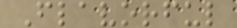Flavorful
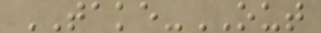TAKE-OUT
